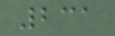231
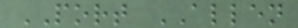PORT ALLEN
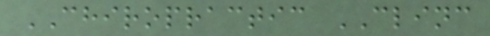CHIROPRACTIC CLINC
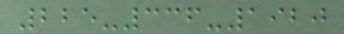225-336-1920
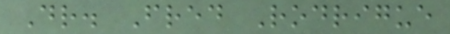Dr. Fred Rodrigue
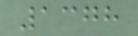1378
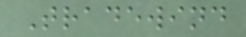Tradewind
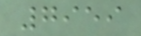7959
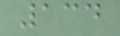134
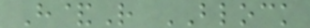H&R BLOCK
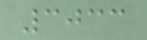3033
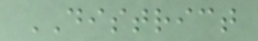DISTRICT
